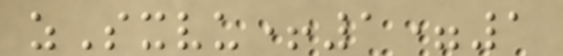zSxvu+1=1
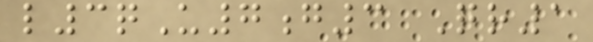l3qU7g3 Qr1
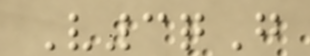V3qG
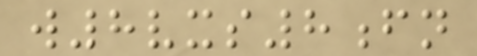w8vxs8fn
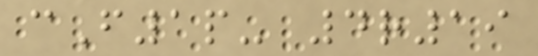cF1p- 4r19
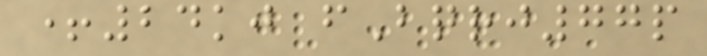+24kj fBqrj77p
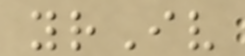yrIv
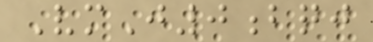VmJ0bqj
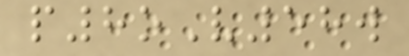p8oV58w
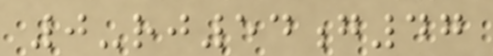0-rj54g47
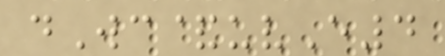dWc&uvE4
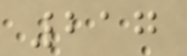217
